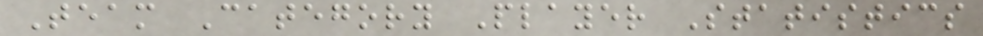Team Category Player Statistics
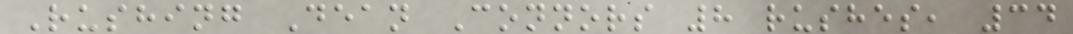Rushing Dean Connors 8 rushes, 34
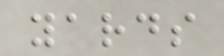yards
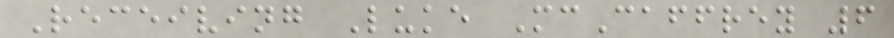Receiving Luke McCaffrey 6
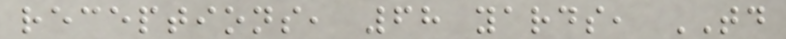receptions, 68 yards, TD
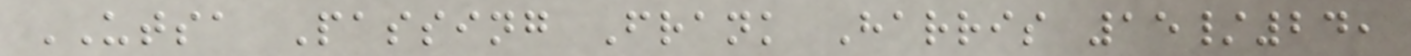UTSA Passing Frank Harris 15/24,
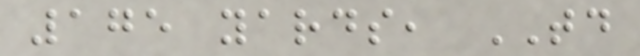175 yards, TD
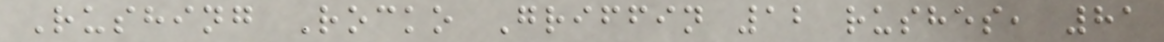Rushing Rocko Griffin 12 rushes, 81
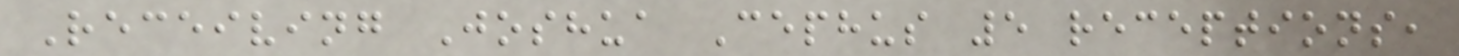Receiving Joshua Cephus 5 receptions,
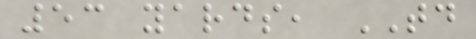53 yards, TD
